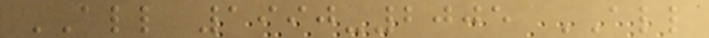ALL 1990-2005 ALL
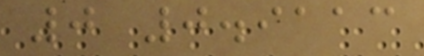0 0.9113
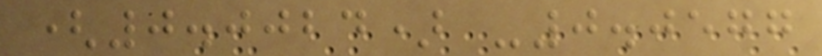(0.0024) -0.0577
